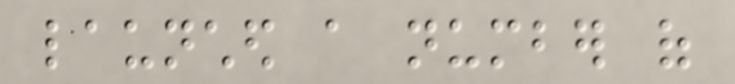launched a number of
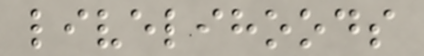livelihoods
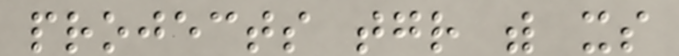projects together with its
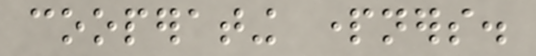cooperating partners.
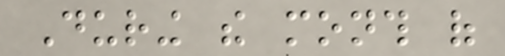During the month of
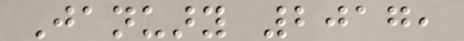January 2017,
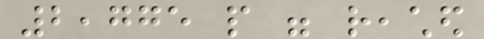2,775 people were reached
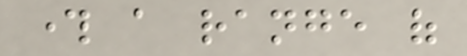through a range of
